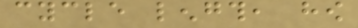cycle length, how
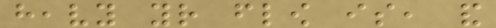heavy your flow is, and
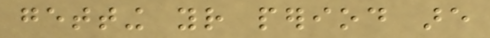getting your period are
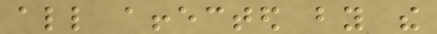all affected by the
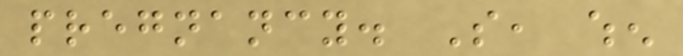pregnancy. So, when
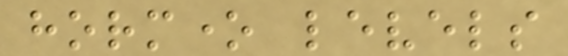hormone levels
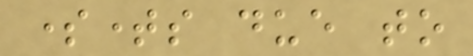sometimes due to
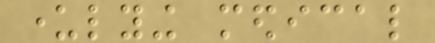underlying medical
